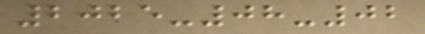2025-08-02
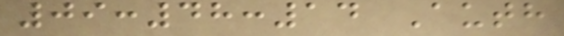09:48:14 Auth
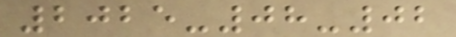2025-08-02
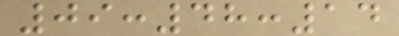09:48:14
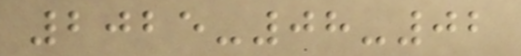2025-08-02
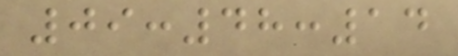09:48:14
